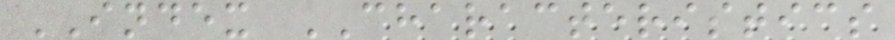INDEX CHARACTERISTICS
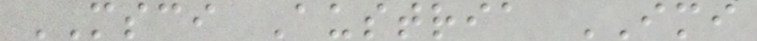MSCI Austria IMI
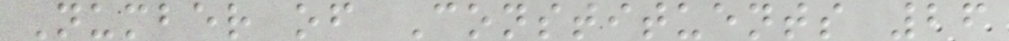Number of Constituents 26
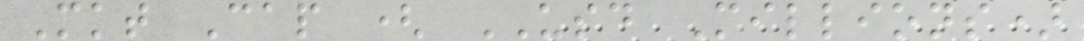Mkt Cap ( USD Millions)
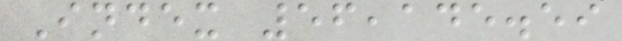Index 56,145.59
